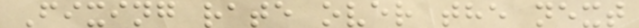Fixing rate over the next
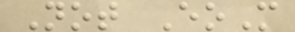Not EoM
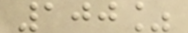100%
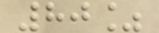80%
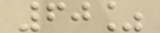60%
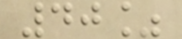40%
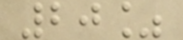20%
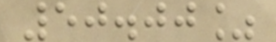50.00%
